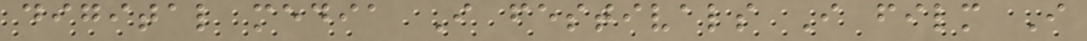digital media I festivals I film I
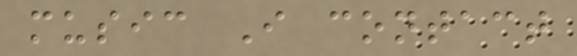music I contact
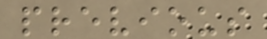previous
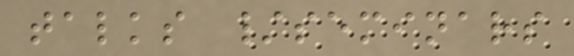talks /seminars
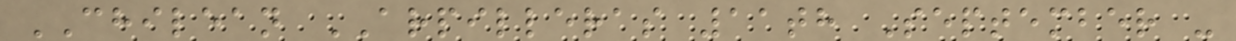CHILEAN ARPILLERAS 11th September -
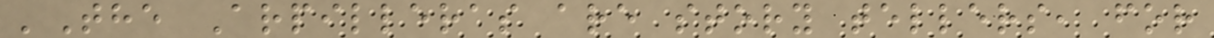'The Arpilleras are story tellers, for
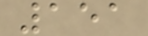151
